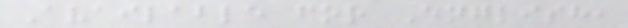Available for English,
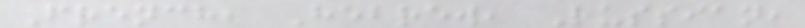French, Hebrew, Russian,
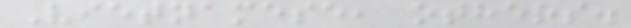Vietnamese, others.
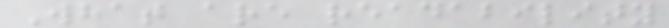What are readability
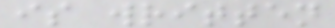is written
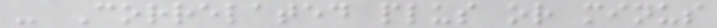- Correlated plus or minus
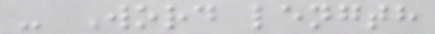- Word length
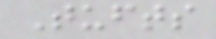Tufts
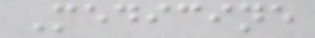Medicine
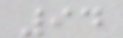94
